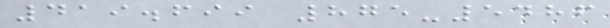419.699 875-5486
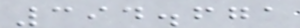394.671
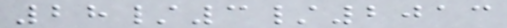28/3/2013
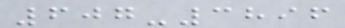607-3896
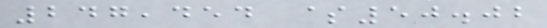247,454 $50.02
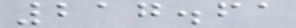217.61
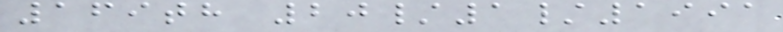169th 20/1/1991
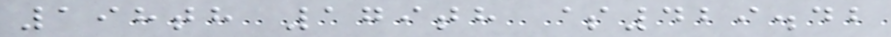198th 179th $429.42
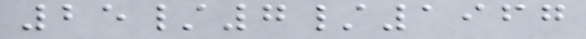25/7/1967
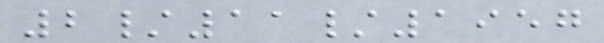2/11/1957
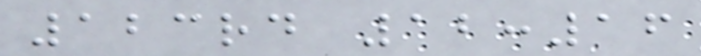123rd 12:16
